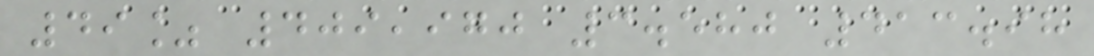49% 409,970 3.580 413.98
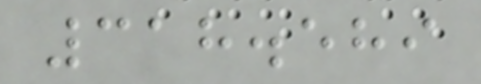318.589
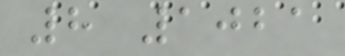8 1021
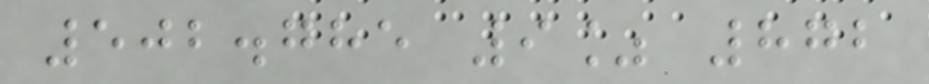502.785 9% 872
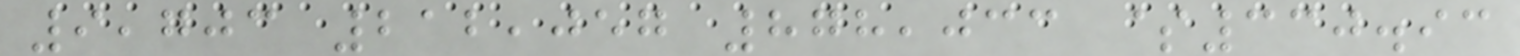9,703 212,057 878,033 $330.93
